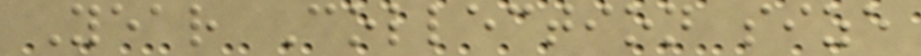Year Collection size
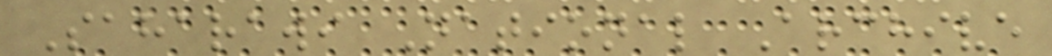Saharawi National Archive
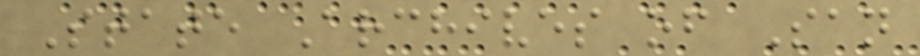State Archives of San
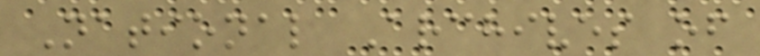National Archives of
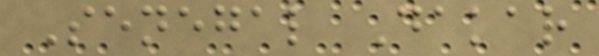Senegal Dakar
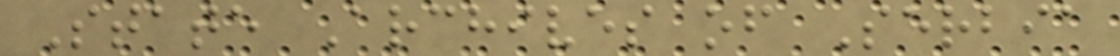State Archives of Serbia
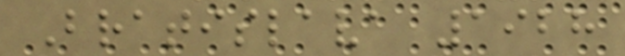Bratislava 1928
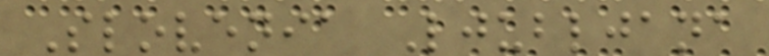Slovenia Ljubljana
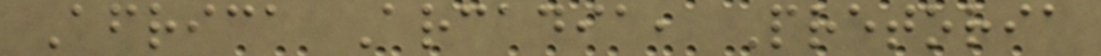Africa Arcadia, Pretoria
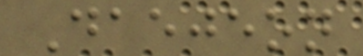Daejeon
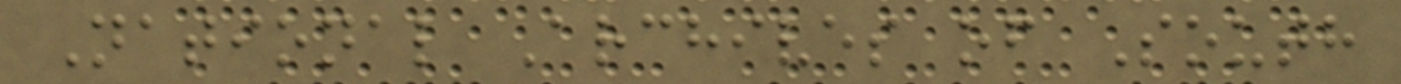National Archives of South
